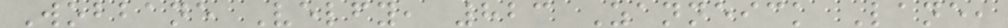Wobbane Velfy, 823 Zanneick Lane,
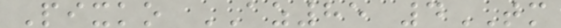Pixko AZ85 4TM
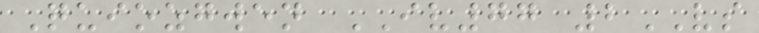Quiozgwen IV77 2VS
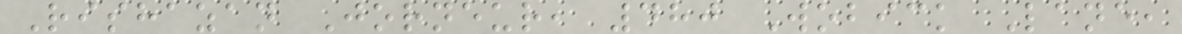Rishazan Jorneur, 480 Wobick Lane,
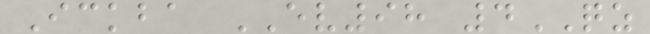Ickba EV98 4QZ
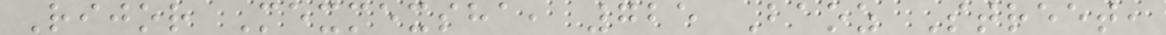Rijor Mexmexsha, 725 Baoz Street,
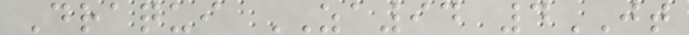Draqui ZA94 4JT
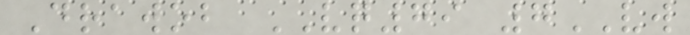Drawob VQ79 7VW
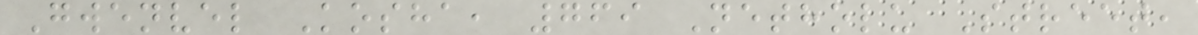Gwenvel Kosha, 769 Netholu Street,
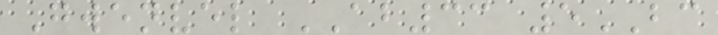Gwenvel AB33 5BC
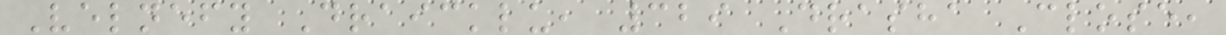Velnefy Draicklu, 329 Drasha Close,
